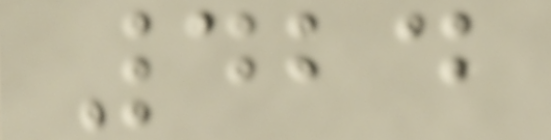424
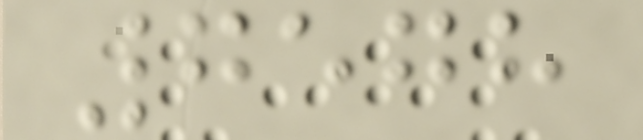7578
